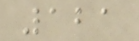121
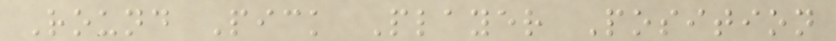Round Pick Player Position
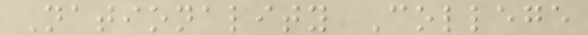Nationality College
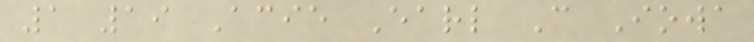1 19 Acie Earl C Iowa
